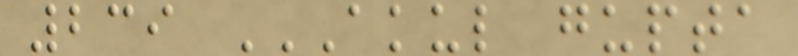239 AKUL GUPTA
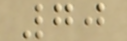70
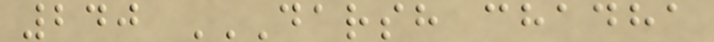240 DARSH CHADHA
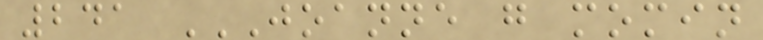241 JOANNE G MOMIN
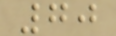70
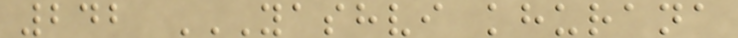242 YASHVI KHURANA
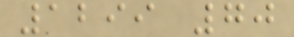1299 70
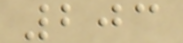203
